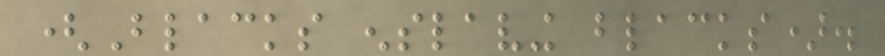(Blacks enslaving blacks).
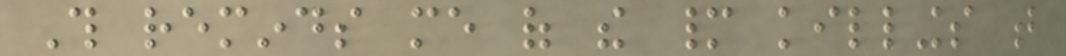This reminds me of the many killings that
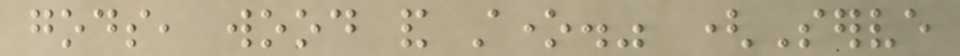gods, wood and stone." (Serve
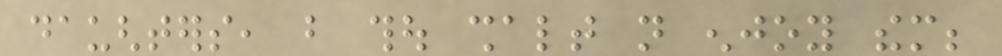daughters, but thou shalt not enjoy them;
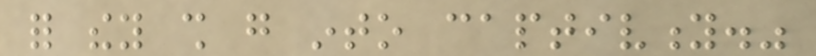for they shall go into captivity."
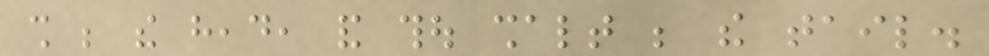shall be the head, and thou shalt be the tail.
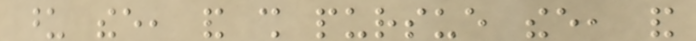upon thee, and shall pursue thee, and
